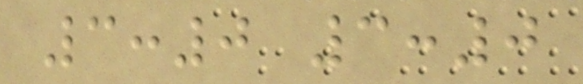3:0 3:0
